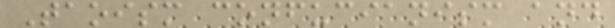Taoism confucianism and
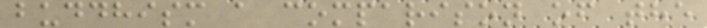buddhism a comparison of the
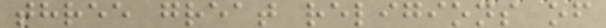three great religions of
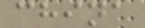china
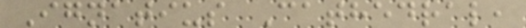Ignatius Cathedral,
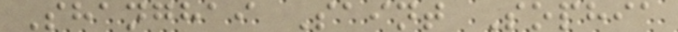Shanghai Saint Sophia
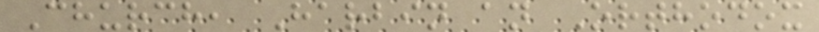Church, Harbin an Orthodox
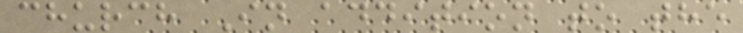church In addition to the
